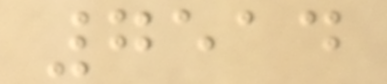7514
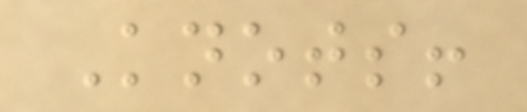Knots!
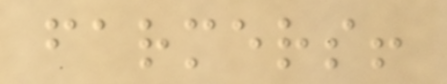farmers!
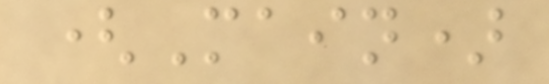(Main)
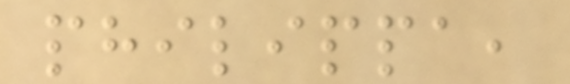philippa,
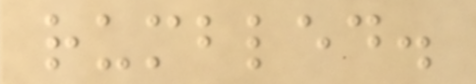rumbled.
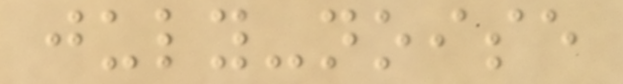july-noise
